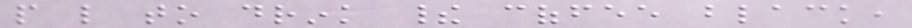people like to drink their coffee black,
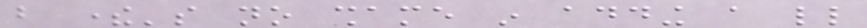but there's no shame in adding a little
